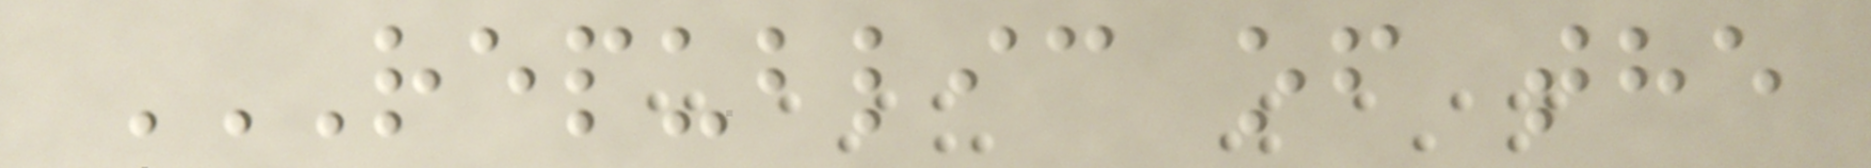REPUBLIC OF THE
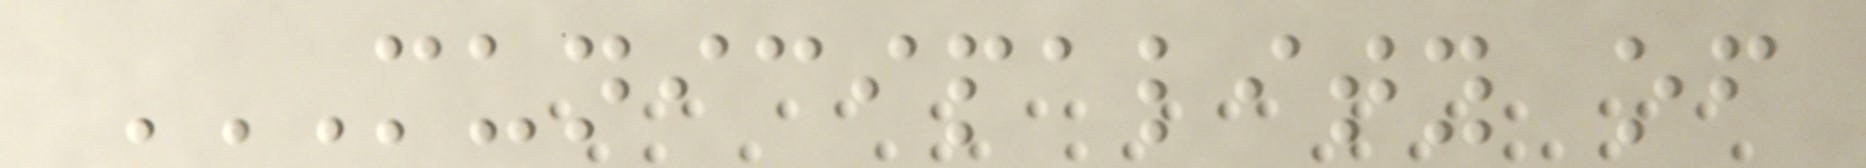MUNICIPALITY OF
